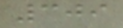309
